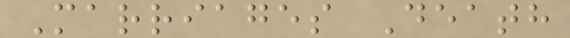Marriages Death
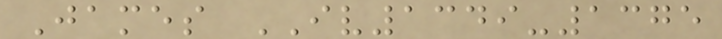James IV1349-1375
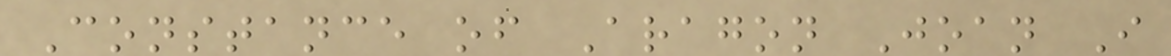Constance of Aragon Joan I
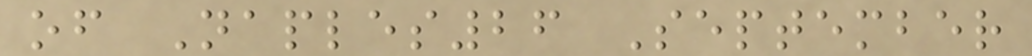of Naples26 September
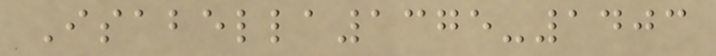Isabella1375-1403
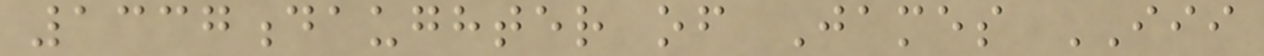1337daughter of James III
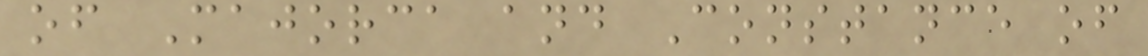of Majorca and Constance of
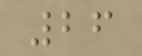26
